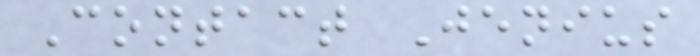Contact Jenius
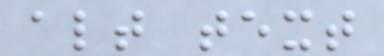alt text
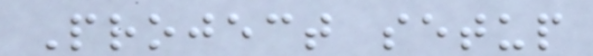Project setup
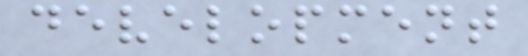development
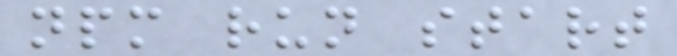npm run start
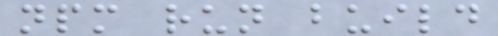npm run build
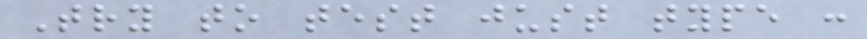Try to test just type :
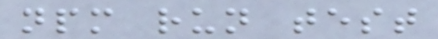npm run test
